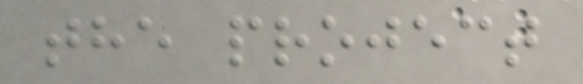the project
